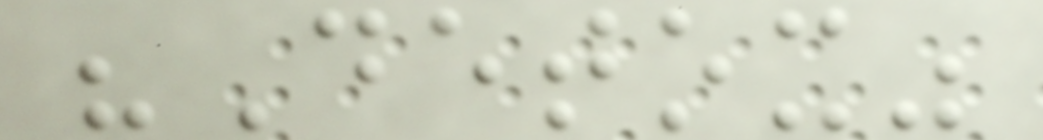"Detox"
